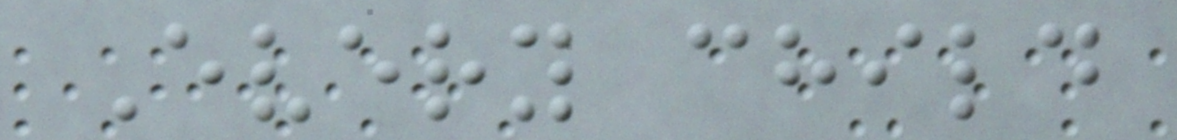Every child
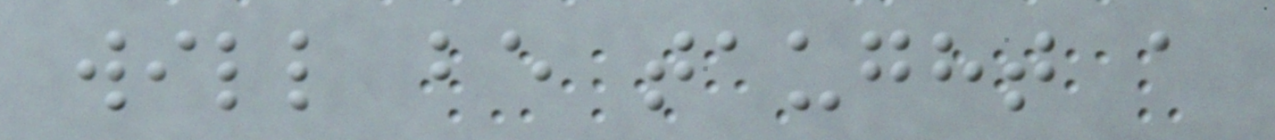will be taught a
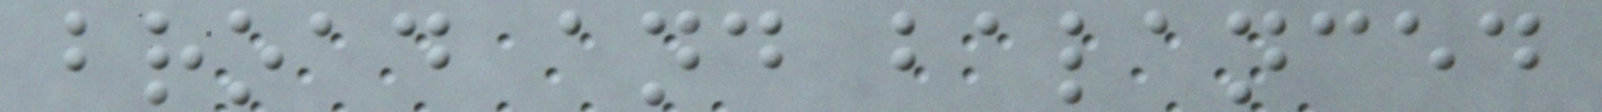broad and balanced
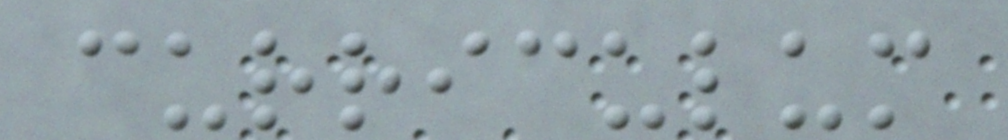curriculum
